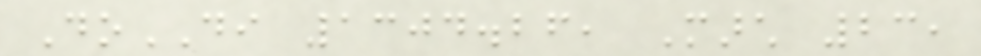DoDI 1304.26, March 23,
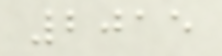2015
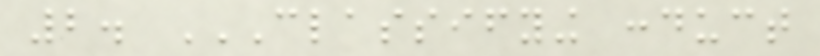2. CLASSIFYING CONDUCT
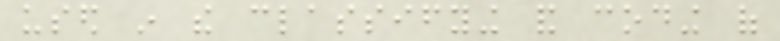used in the classifying and coding of
